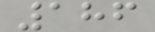186
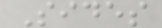Sides
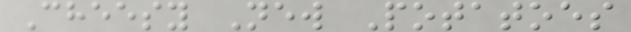Cheesy New Potatoes
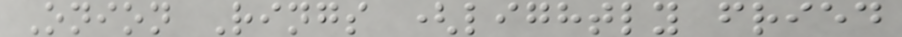Onion Rings (lightly fried
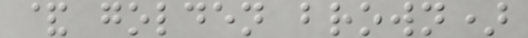& golden brown)
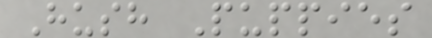Hush Puppies
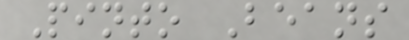Pinto Beans
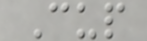Cup
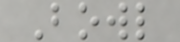Bowl
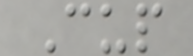Cup
